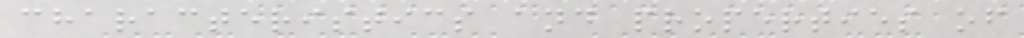characteristics and properties of
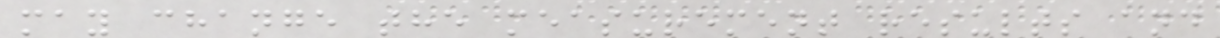may change the measurement results and
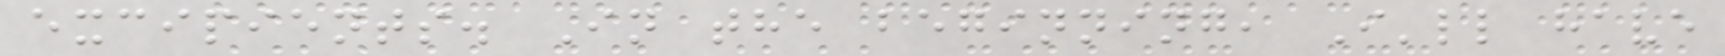excipients. In the beginning, I'll have
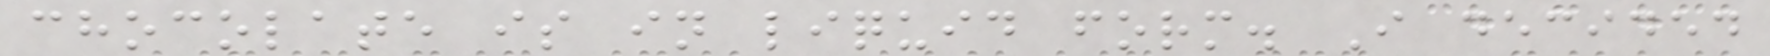chocolate is in liquid form. I decided
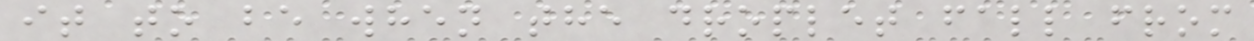it to be when the droplet fall from
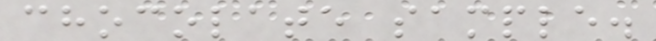chocolate sample.
